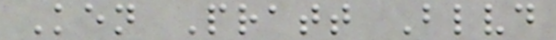Ken Pratt Blvd
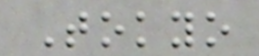Tokyo
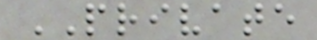PRIVATE
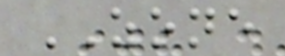ZONE
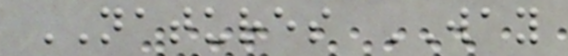NATURES WAY
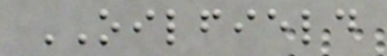OILFIELD
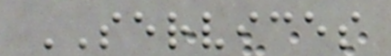SERVICES
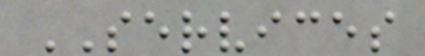SERVICES
